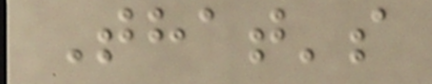That's
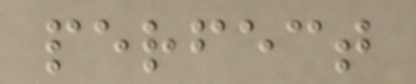perfect
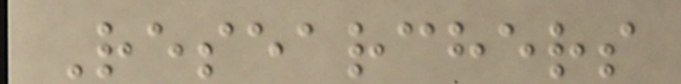Researchers
